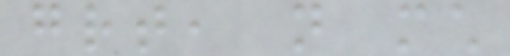great, not much
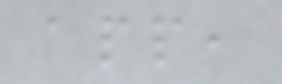app,
